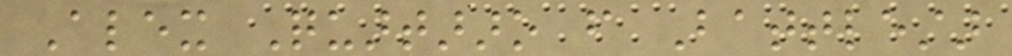Alex Quartararo from Battlestar
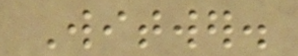Witwer.
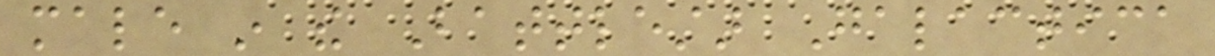male in the Battlestar Galactica
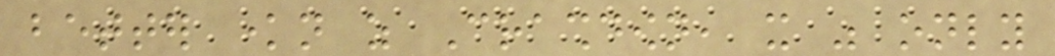better known as Crashdown, it was only
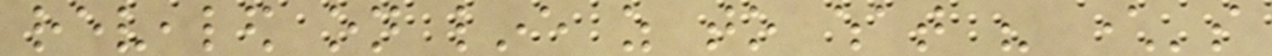revealed on line as to what his character's
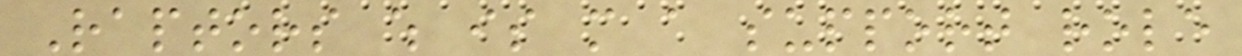Raptors which is more a support role
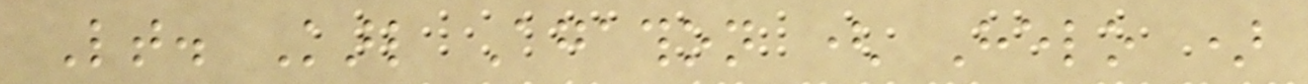Lt. Karl Agathon ( Helo )
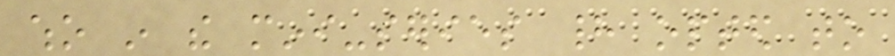who in the mini-series had opted to
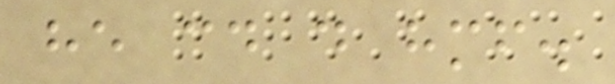he could do himself.
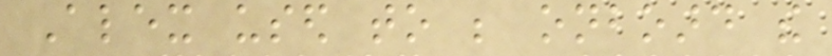Alex used to be onboard the
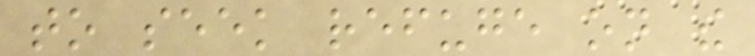to seek refuge on the
